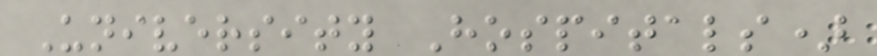University Hospitals)
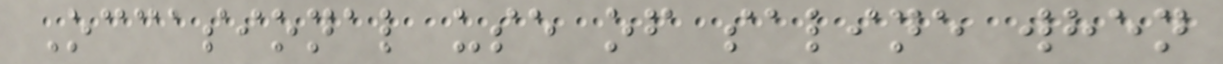Occasional use of saline when
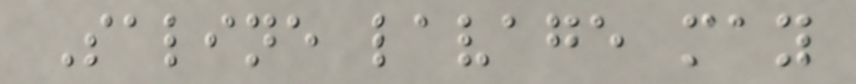Saline lavage may
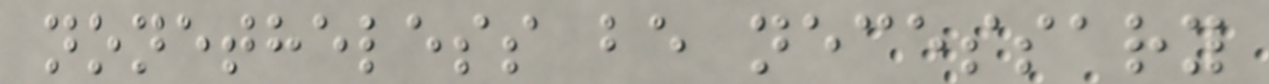nonetheless be necessary
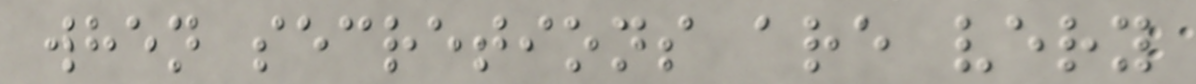when secretions are very
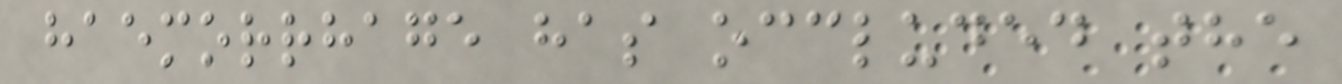haemorrhage has occluded the
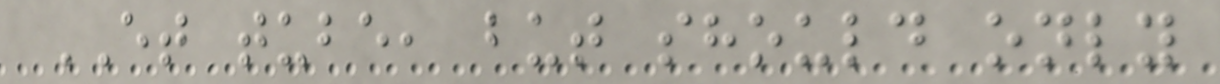ET tube, but should only
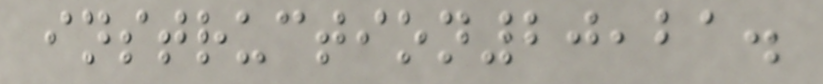instruction20,21.
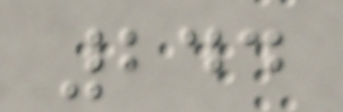244
